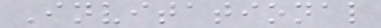Invitational
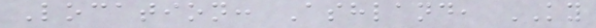Location: Ashland, KY
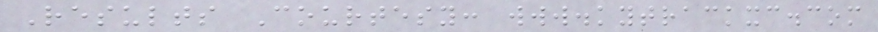Results Courtesy: www.kytrackxc.com
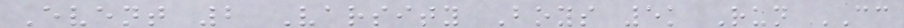Event 2 Varsity Boys 5k Run CC
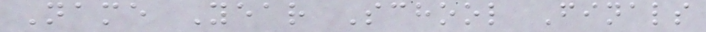Name Year School Finals
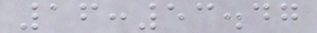16:53.47
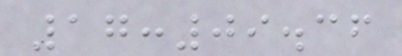17:09.36
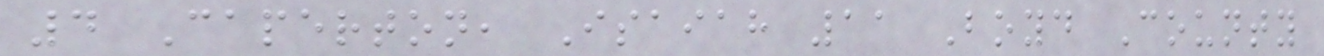4 Caperton, Isaiah 11 Boyd County
